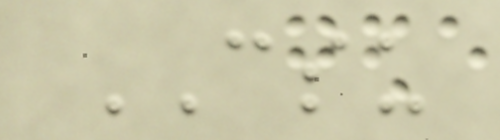CSU
